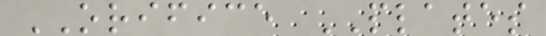ORIFICE PLATES
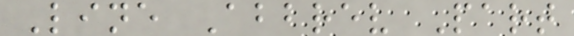Line Abbrev Part
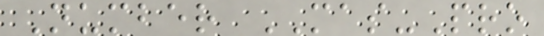Number MAS-Pro
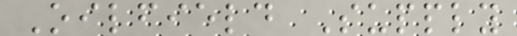Oilfield Supply
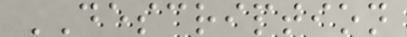DESCRIPTION
